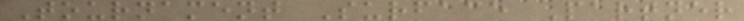Tournament Surface Partner
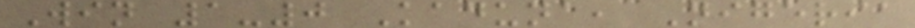Win 1-0 Kaduna, Nigeria
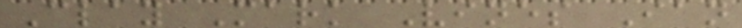Clay Mark Vines Ian
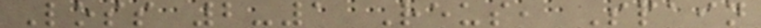Loss 2-1 Reus, Spain
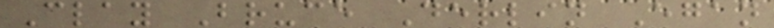Clay Bruce Derlin Egan
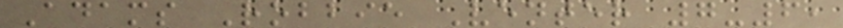Adams Robbie Venter 7-6,
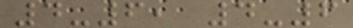4-6, 4-6
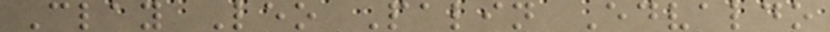Clay Leo Palin Edvaldo
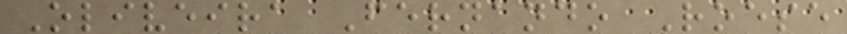Oliveira Fernando Roese
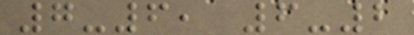7-6, 6-2
